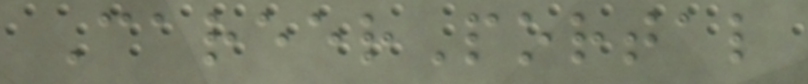CareerPortal
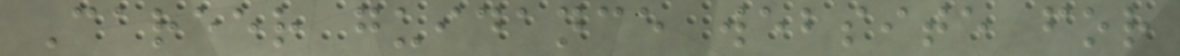Career guidance website for
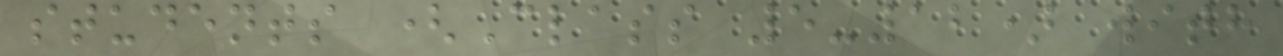students (Class 5-12) with
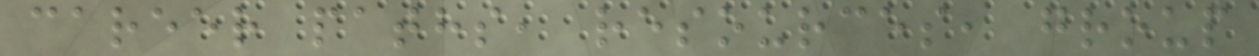career paths, resources, group
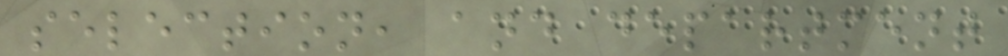selection, and department
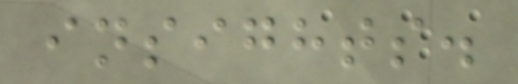insights.
